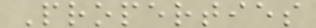Properties
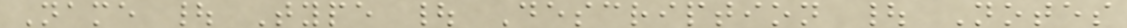Name | Type | Description | Notes
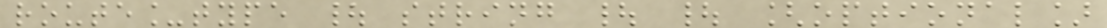route_type | string | | [optional]
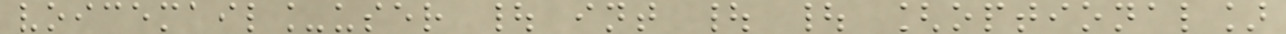voicemail_user | int | | [optional]
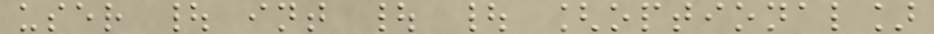user | int | | [optional]
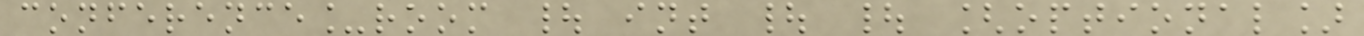conference_room | int | | [optional]
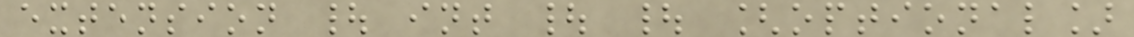extension | int | | [optional]
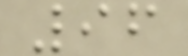96
